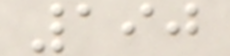190
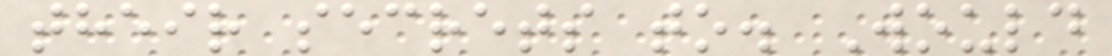their secrets to. Would
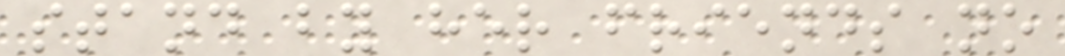stand by her friends no
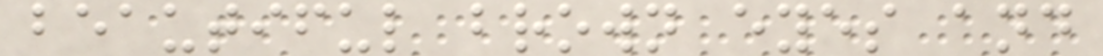beautiful brown eyes and
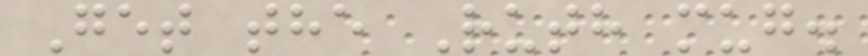Get the Ruth mug.
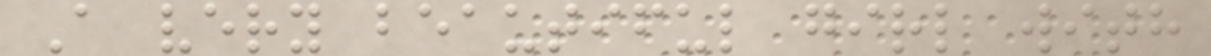A very beautiful girl with
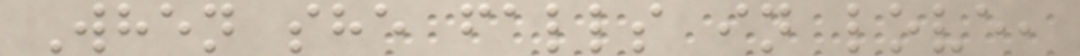When she falls in love,
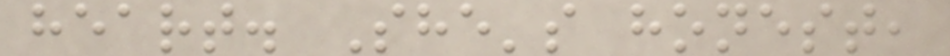heart. She's honest,
